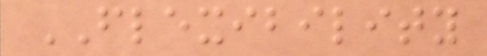FLEXIBILITY
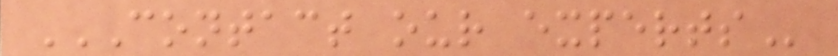CONTACT OUR EXPERTS
